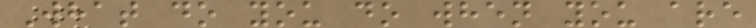What do you do when you are
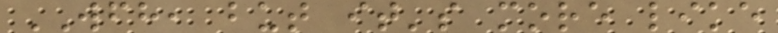WFH, but it's more like
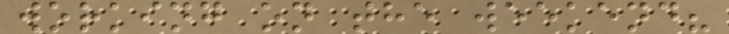working on the weekend?
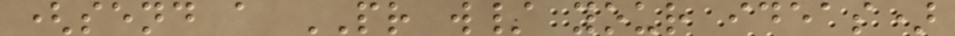(send a PR w/ your ideas)
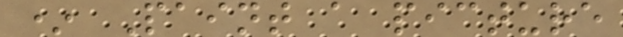* Paint a picture
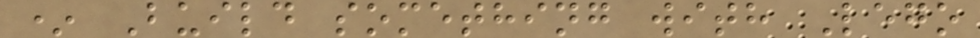* Build something with Lego
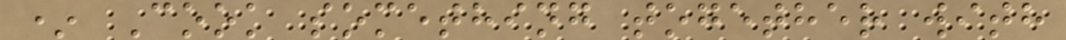* Cook something together with
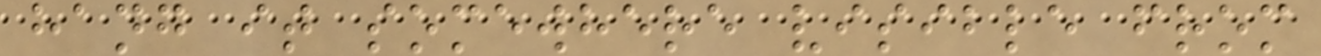hang it somewhere visible from
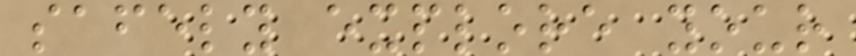safely explore your
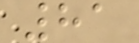81
